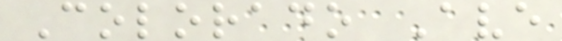Colorado Ave
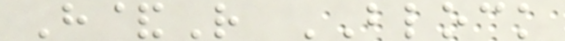H&R BLOCK
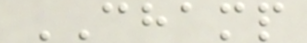CHAMP
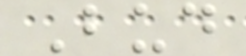Bud
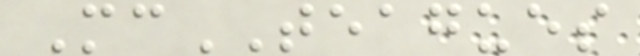McTEAGUES
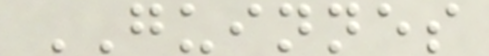GUINNES
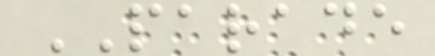PARADE
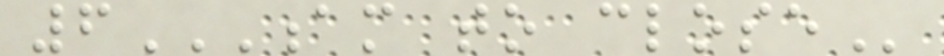6AM TO CLOSE
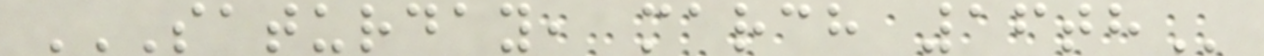SATURDAY, MARCH 16TH
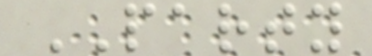PARTY
